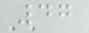47
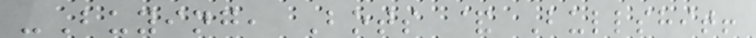-Buying, Bots & Bullshit!
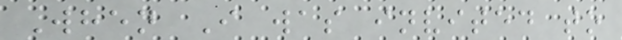When I was invited to
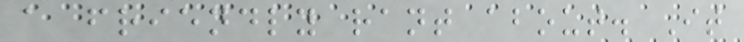a friendly rant about. It
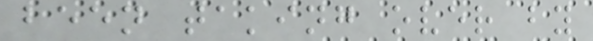been taking over by
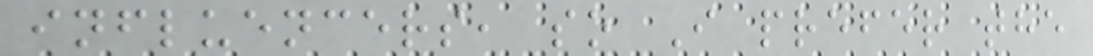influencers, so I prefer the
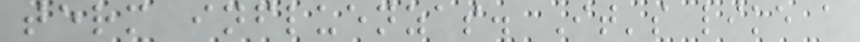term influenzas. It's like a
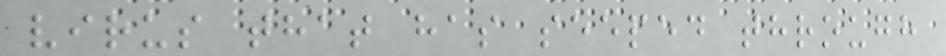virus that has seeped through
